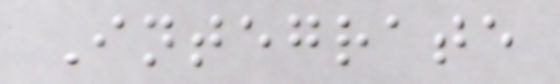Integrate
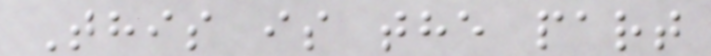This is the part
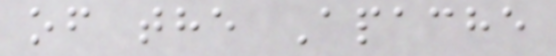of the Apache
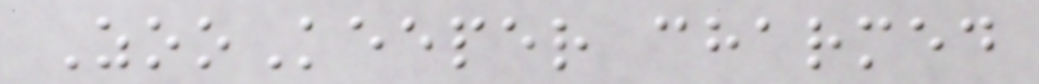ZooKeeper charmed
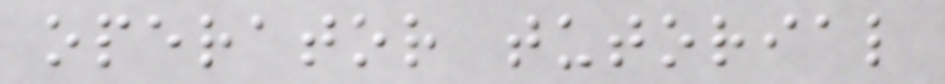operator tutorial
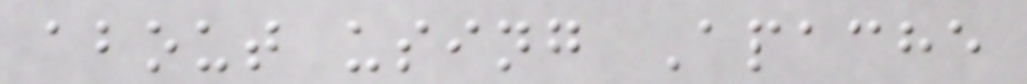about using Apache
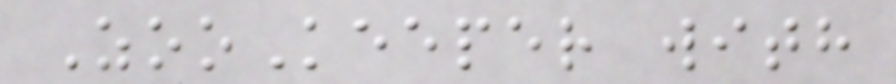ZooKeeper with
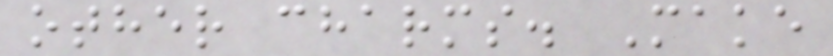other charms. Make
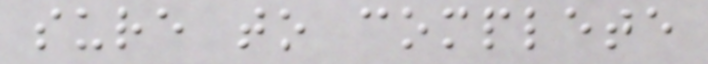sure to complete
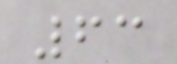63
